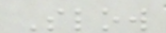Slow
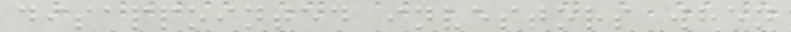disappointed investors when
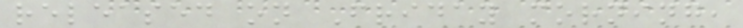released on Friday morning,
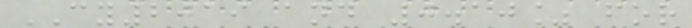CY2019 and 0.10% for
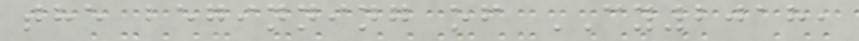the beginning of CY2018,
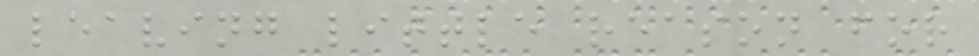leaving little reason for
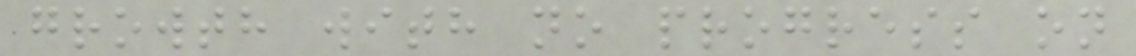growth with no progress on
